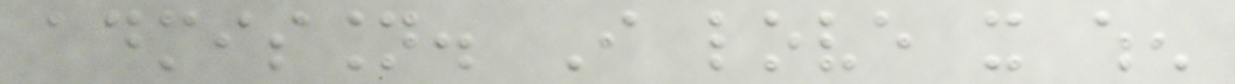admission. I love it when
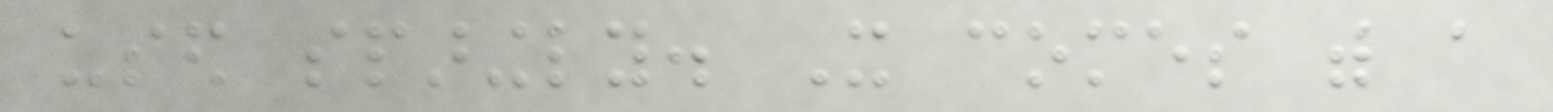used sparingly. It comes with a
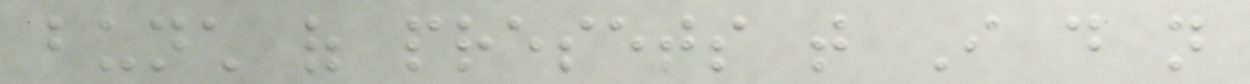bunch of presets that I do not
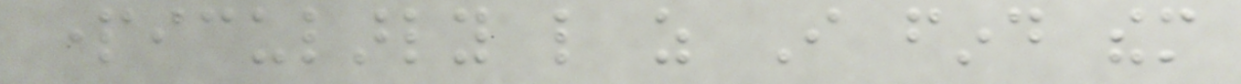particularly like as I find them
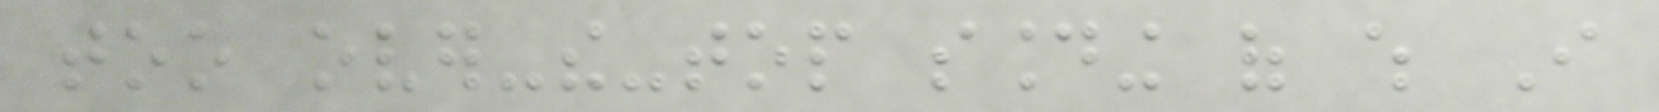too over-the-top sounding of which I
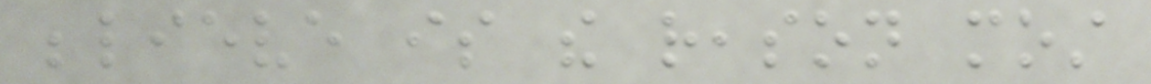believe is the reason most
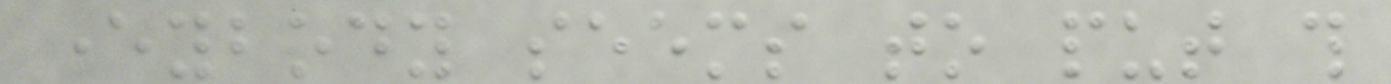everybody seems to put this
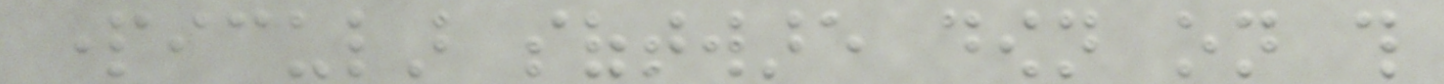particular software down on this
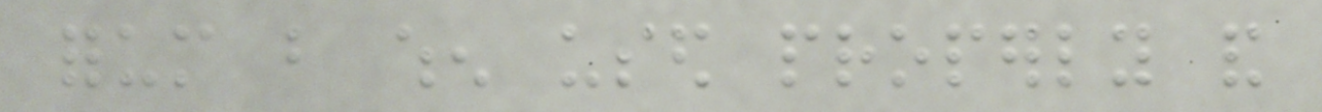forum but when used properly and
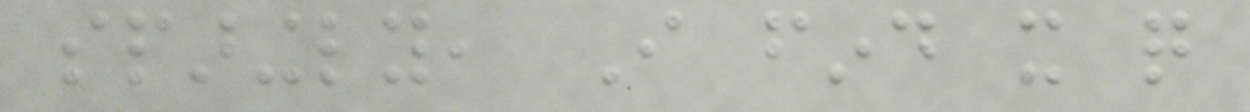sparingly, I find it quite
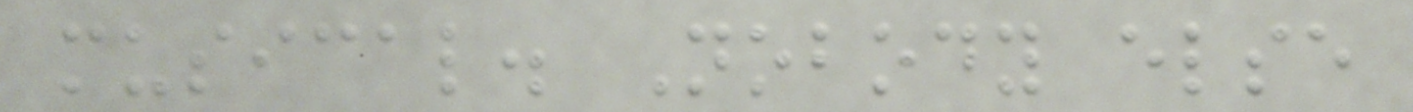musical. Nobody else
